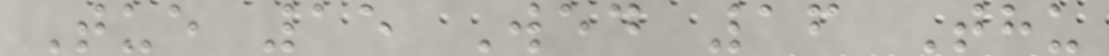Tue 15 Wed 16 Thu
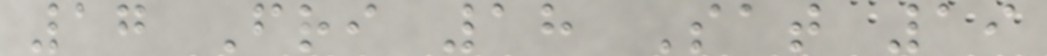17 Fri 18 Sat 19
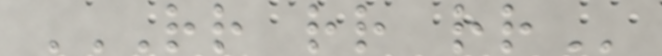RR RR RR
